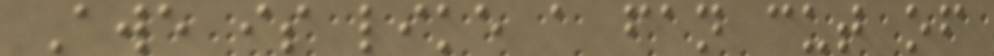Awe is like a fan cut of
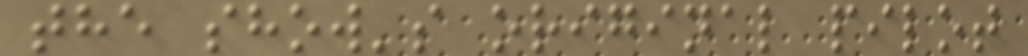the show's original pilot
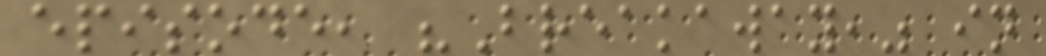episode, "Breakaway," in
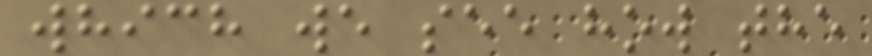which we see how the
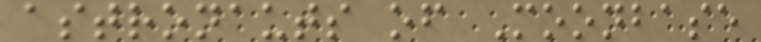astronauts of Moonbase
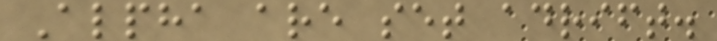Alpha are set adrift.
